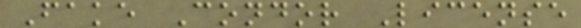Fake Condor License
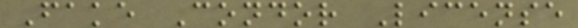Fake Condor License
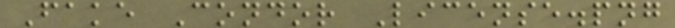Fake Condor License.png
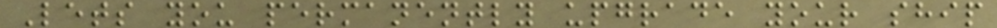Lets you permanently upgrade your ship
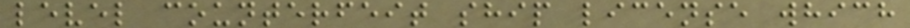level counterfeit ship license which
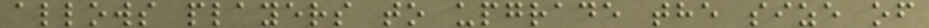allows players to upgrade the size of
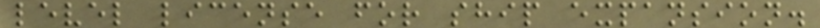level license for ship expansion.
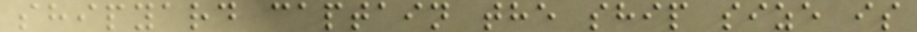shipyard captain the ship size is
